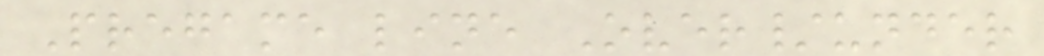Pregame line Over/under
